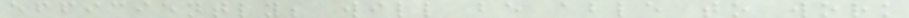efficiently; will be able to work
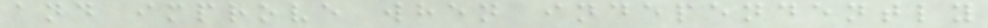and improve when independently
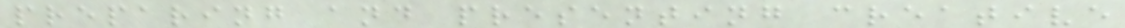preparing and presenting creative
